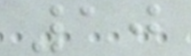10
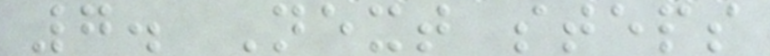7. Next steps
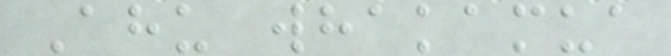Ahu whakamua
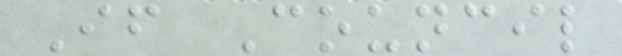If Council
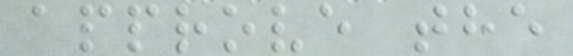approve the
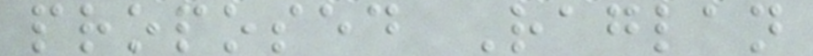proposed Raglan
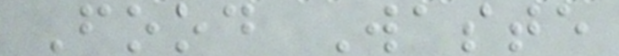Food Waste
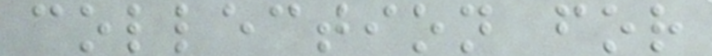collection for
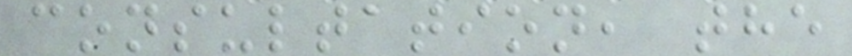consultation, the
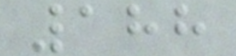188
